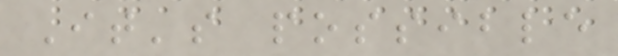It's possible
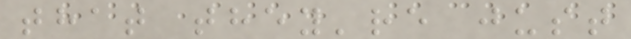that they're just
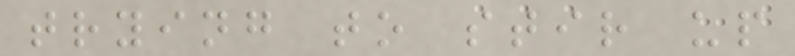trying to stir up
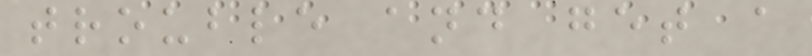trouble and get a
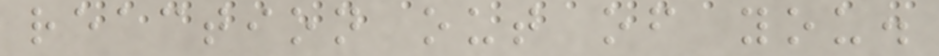reaction out of you.
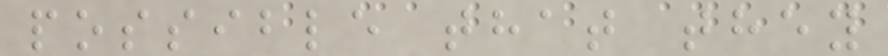possible that they
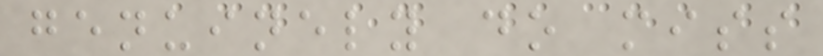genuinely do miss
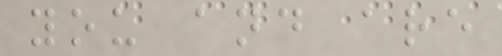you and are
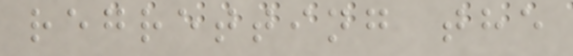regretting the
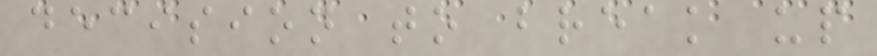decision to break up
